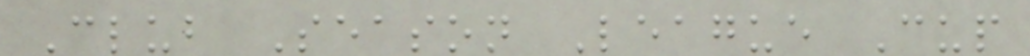Club Season League Cup
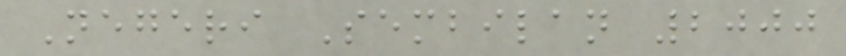Negeri Sembilan 2000
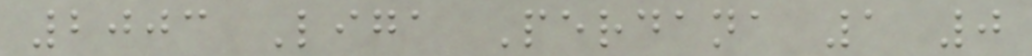2003 Liga Perdana 1 0
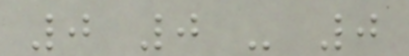0 0 - 0
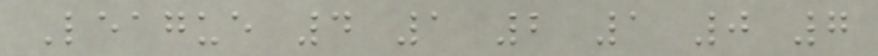League 4 1 2 1 0 7
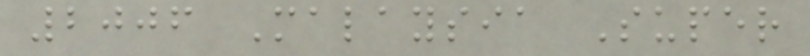2006 Malaysia Super
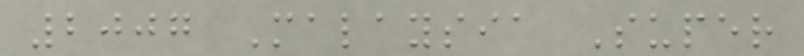2007 Malaysia Super
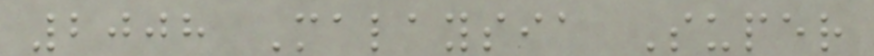2008 Malaysia Super
